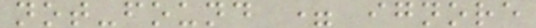not-found = ignore
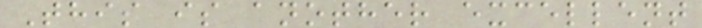This is another excellent
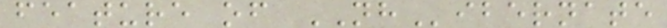feature of NHibernate
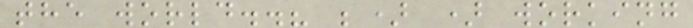the world..? ;) ) working
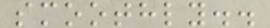smoothly..
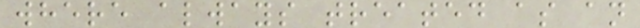where always treated as an
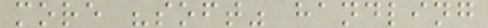more "soft" handling
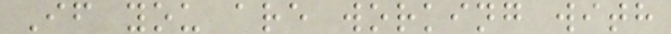If you are working with
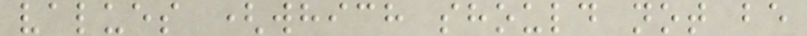values (which should not be
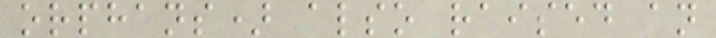orphans) also raised an
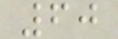60
